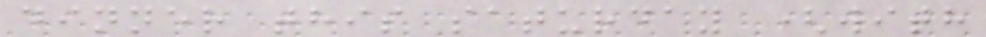dinner this saturday (with
